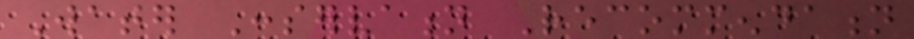Water Conservation Recommendation
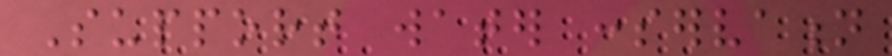Support water conservation
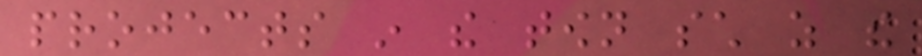projects in the town such as the
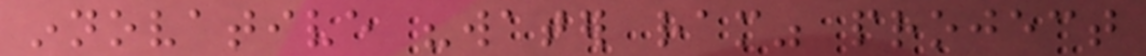innovative "water ram" project
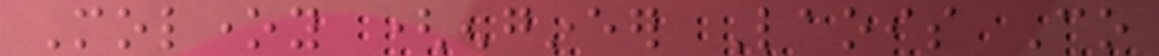Moloney (engineer Laois Co
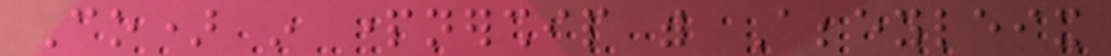Co) in partnership with Abbeyleix
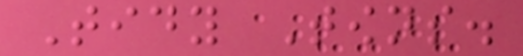Tidy Towns.
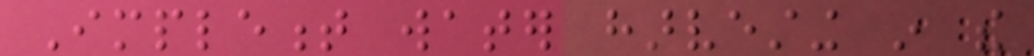Implement water harvesting in the
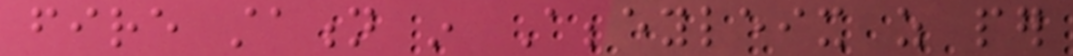fire station in Abbeyleix as per
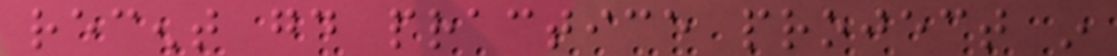recent good practice project in
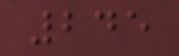245
